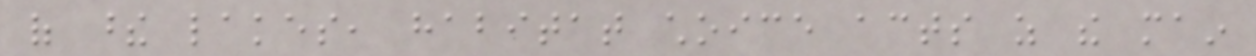of these lakes, habitat choice acts as the main
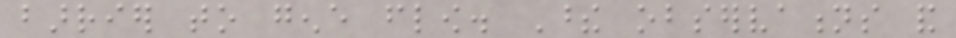barrier to gene flow. These observations and
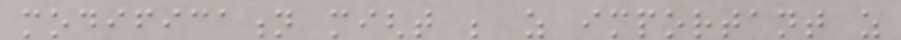modification might be as important as
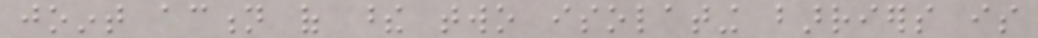joint action of these two isolating barriers is
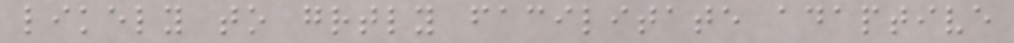likely to greatly facilitate adaptive
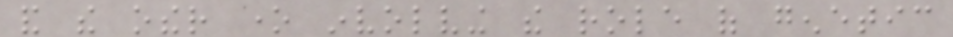and the other one involving the role of genetic
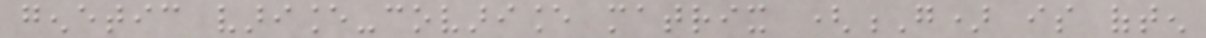genetic variance-covariance matrix (G) is often
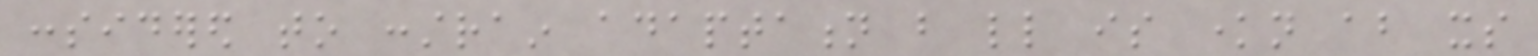considered to constrain adaptation but little is known about its
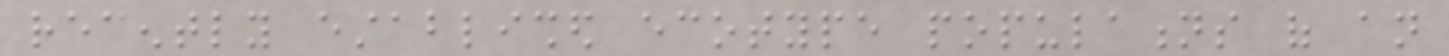recently established ecotype populations of an
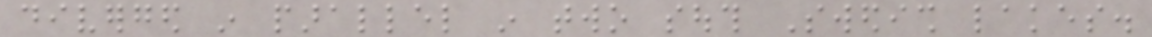diverged in parallel in two south Swedish lakes.
